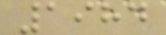1984
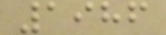1986
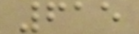615
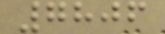7806
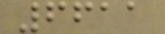6611
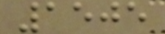1505
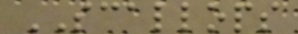SCALLOPS
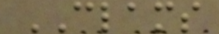CLAMS
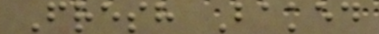Fresh Baked
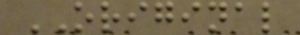ORIGINAL
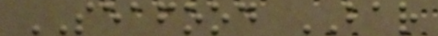SEAFOOD BAR
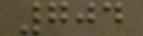704
